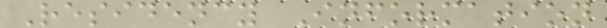Residency Information
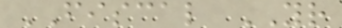FISCAL YR
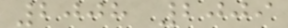2008 2009
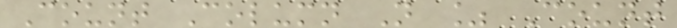Count Column N % Count
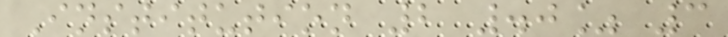Institution 2 .0% 3
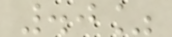.0%
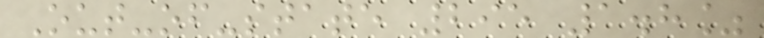Out-of-state 295 1.8%
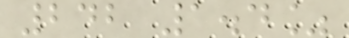242 1.4%
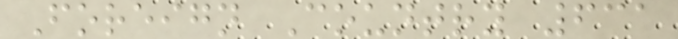Foreign Country 631
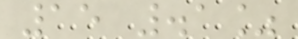15 .1%
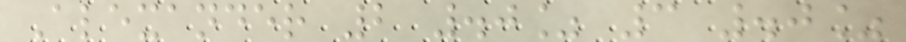Alexander 2 .0% 3 .0%
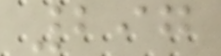297
